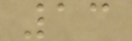13
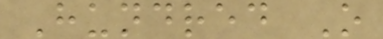Hundred O
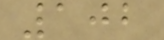102
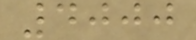4000
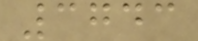3743
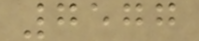7577
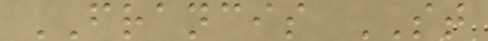FRANCIS ST
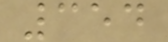354
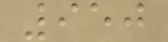950
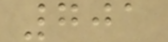701
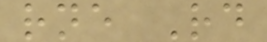rne Rd
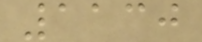1130
